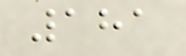181
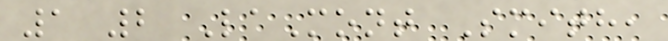1 2 LaMont Smith,
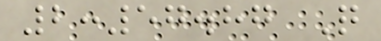2:57.87 Q
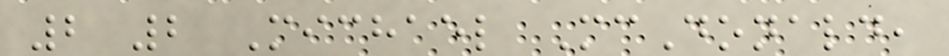2 2 Michael McDonald,
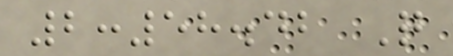2:58.42 Q
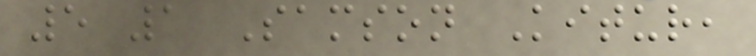5 1 Samson Kitur,
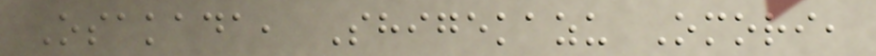Osakada, Shigekazu Omori,
